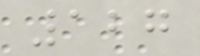127
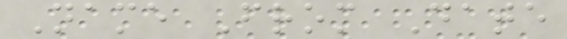Name From Date
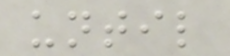until
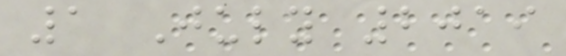1 July 2019
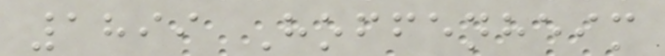1899 Hoffenheim
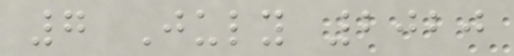7 July 2020
